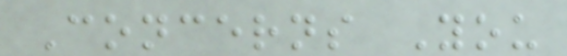Concerns You
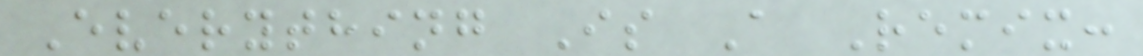Everything Is A Remix:
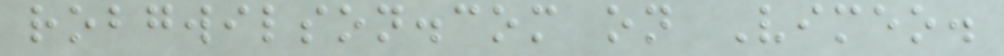robgwilson.com on Vimeo.
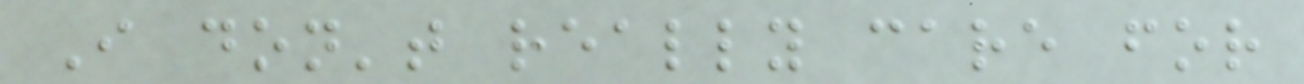I don't really care for
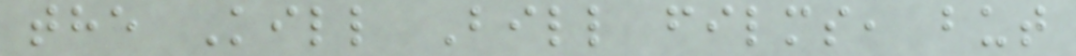the Kill Bill films, but
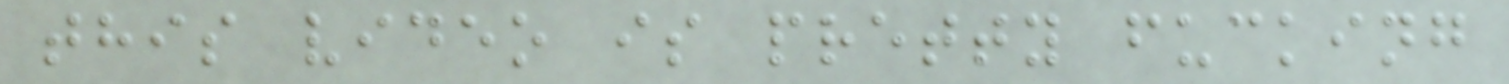this video is pretty fucking
